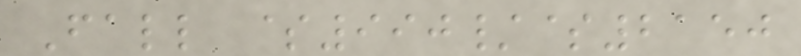Fall $990/$2150
